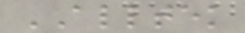ALLTEK
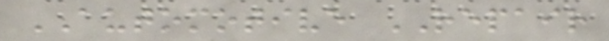AUTOMOTIVE REPAIR
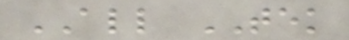ALL TEK
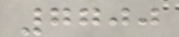7700
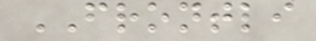FRONTLI
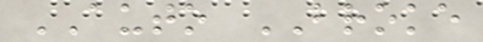AUTO BROKE
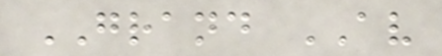GRAND AV
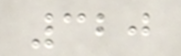320
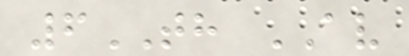6TH AV
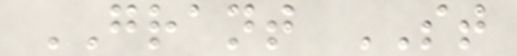GRANT ST
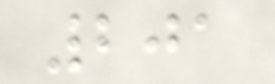201
